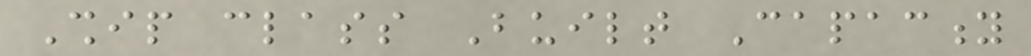Ship class Built Capacity
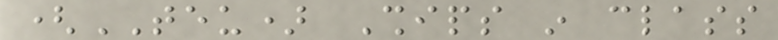(TEU) Ships in class
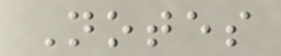Notes
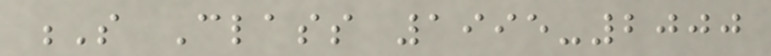S Class 1995-2000
